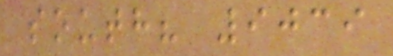south? 9039
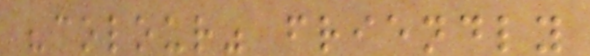"colour" friendly
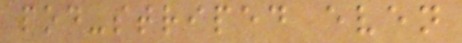pod-striped even
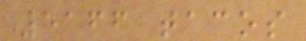5166 tacos
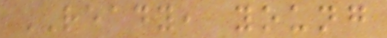READY, young
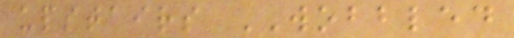upstairs WOBBLED
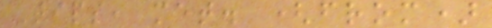Tips, met. (from)
